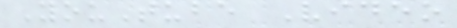YouTube Video
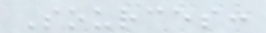Sources:
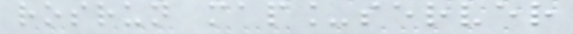rosrun map_server
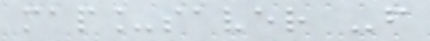map_saver -f
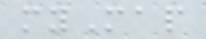myMap
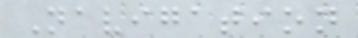Navigation
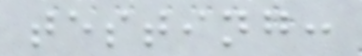testing:
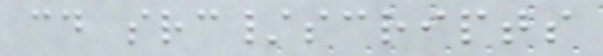cd src/scripts
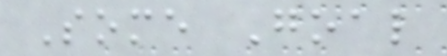Some Goal
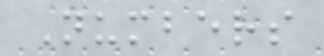Numbers
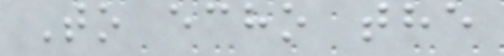To echo the
